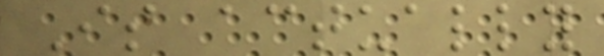Is actually
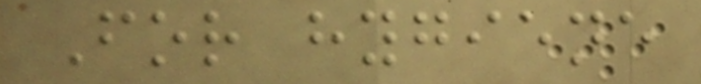For hygiene
